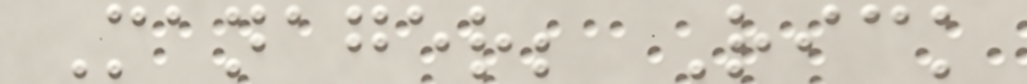Manager; Rick
